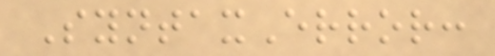SyntaxError:
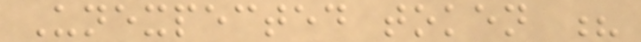Unexpected token ?
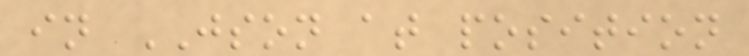in JSON at position
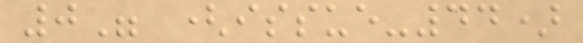0" (issue-44)
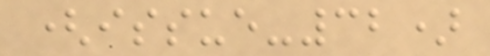(issue-32)
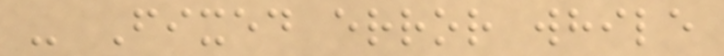- Fixed error while
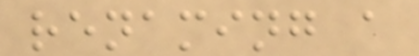renaming a
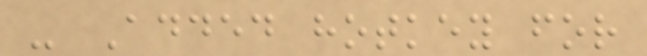- Added hotkey for
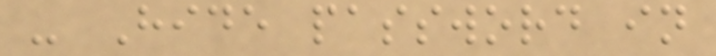- Hide password in
